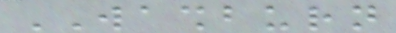WASHBURN
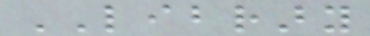LIBRARY
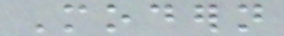Modern
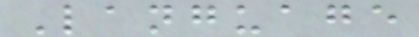Language
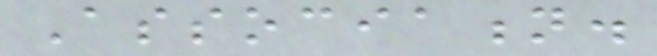Association.
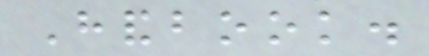Handbook.
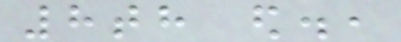8th ed.,
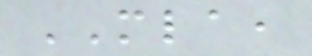MLA,
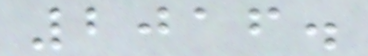2016.
